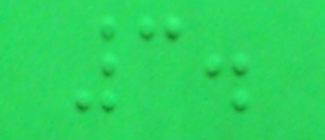3.
